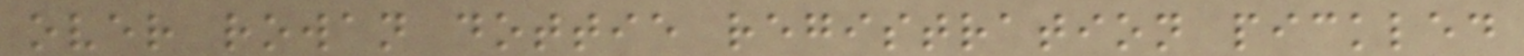over rowan dottie registration pickled
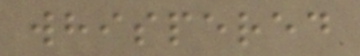whispered
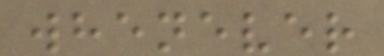whenever
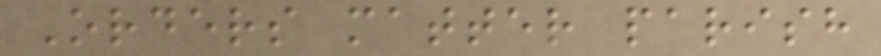Orders matter parish
